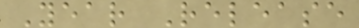Year Release
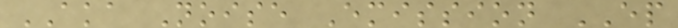AKA Noise Emission EP
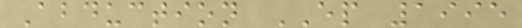Abduction EP 1995
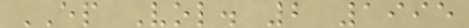EP Vol. 2 1995
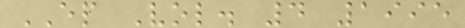EP Vol. 4 1995
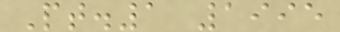Pt.1 1995
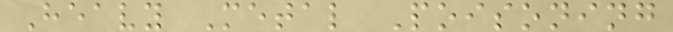Heavy Metal Poisoning
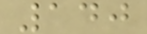140
